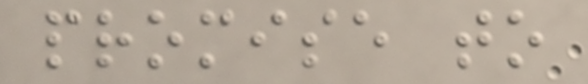promise to
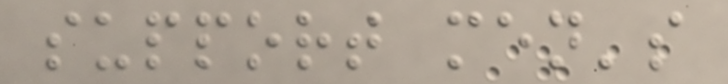support men's
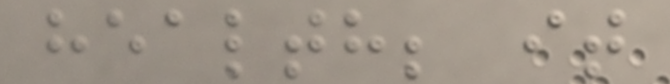health; it
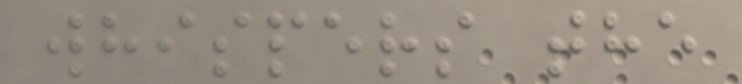whispers the
